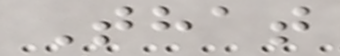That
